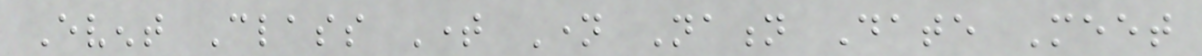Event Class Time Name Nation Date Meet
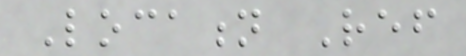Location Ref
